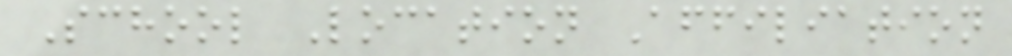School Location Affiliation
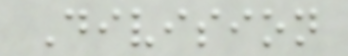Division
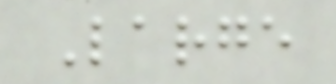Large
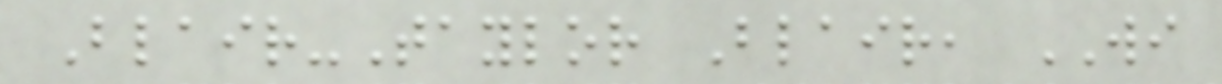Blair-Taylor Blair, WI
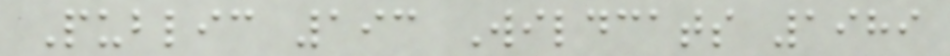Public 193 Wildcats 1989
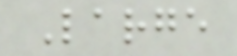Large
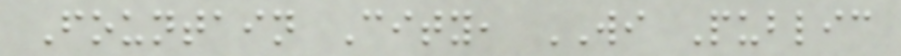Fountain City, WI Public
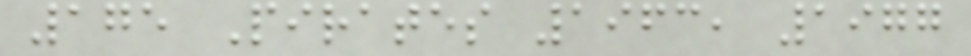175 Pirates 1963, 1977
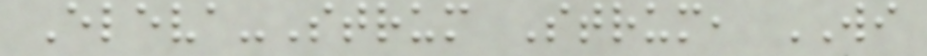Eleva-Strum Strum, WI
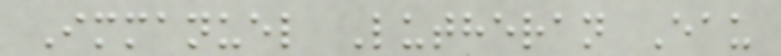Immanuel Lutheran Eau
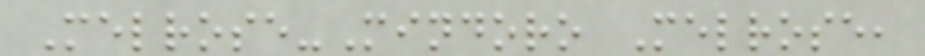Melrose-Mindoro Melrose,
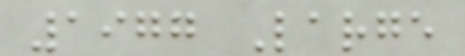1977 Large
